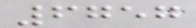6757
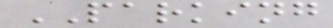PARKING
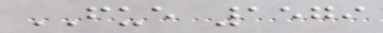FUE 1579
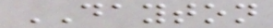DAYTON
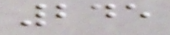245
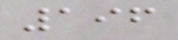196
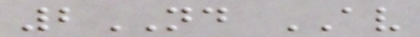2ND AV
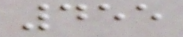455
